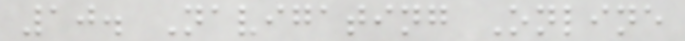10. Navigating Online
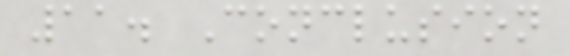11. Conclusion
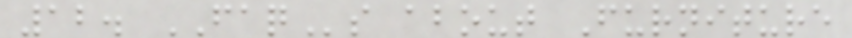12. FAQs about Furniture
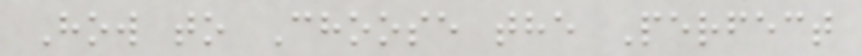How to Choose the Perfect
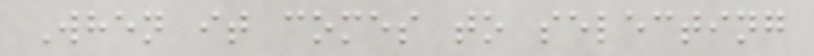When it comes to selecting
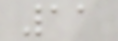11
